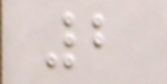2
